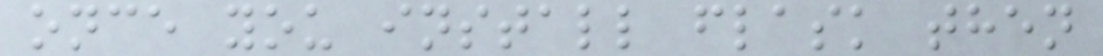once you install flask then
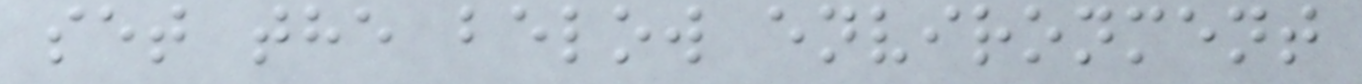set the below environment
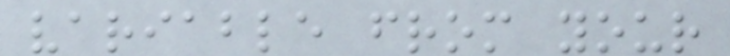variable from your
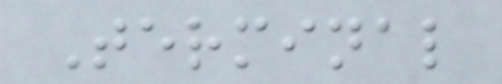Terminal
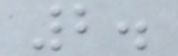2.
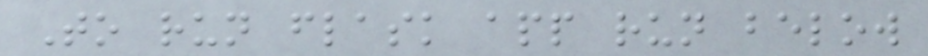To run flask app run below
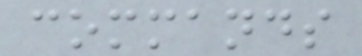commands
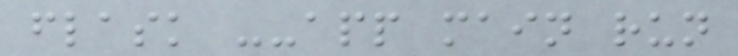flask --app main run
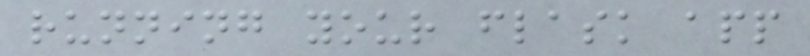running your flask app
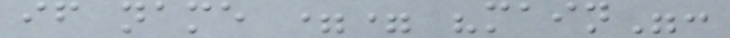if name == "main":
